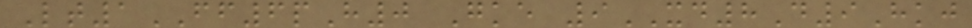Lt1FF6pH0 Gke 9XD8D9Hkj
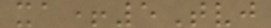xa+5Tvj
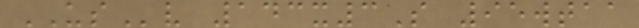USv 143x3S 95wtaa
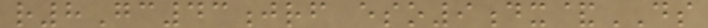r8Gc43jrf eso9dx&DS
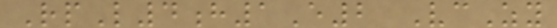RpL4h1E2 VcZy
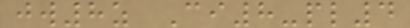jw8z Ci8-pl4
